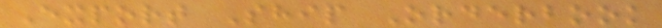Export Ship Orderbook
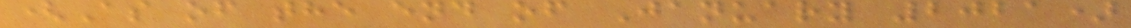(As of the end of January 2021)
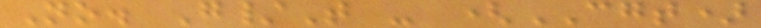No. G/T - (CGT)
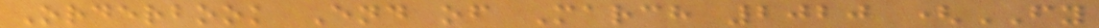Orderbook End of March 2020 (FY
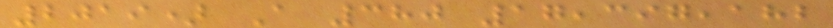2019) A 380 17,397,182
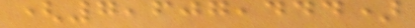(7,607,444)
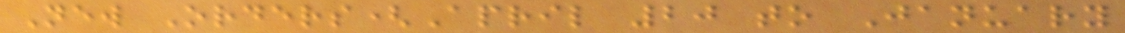New Orders(April 20 to January
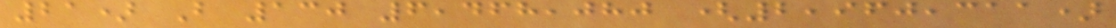21) B 130 6,468,080 (2,960,311)
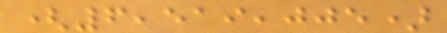(6,519,005)
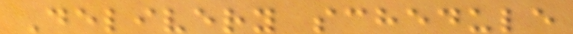Delivery schedule
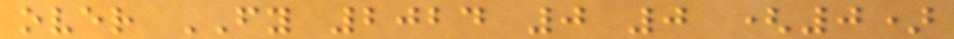over FY 2024 0 0 (0)
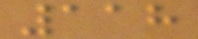118
